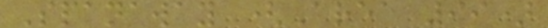Spanaway (Area 99)
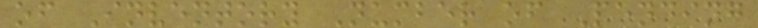of Inventory Number of Pending
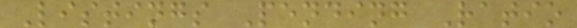Listings Pending Ratio
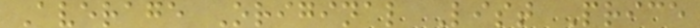Average Original List Price
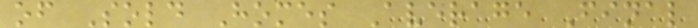of Sold Homes Average Final
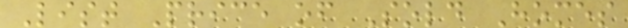List Price of Sold Homes
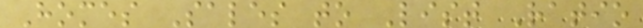Homes Sales to List Ratio
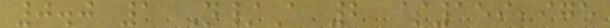0.0 1 N/A 2 $159,975
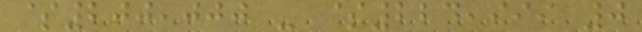$200,000 - $224,999 0
